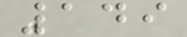149
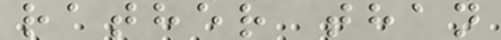rather than
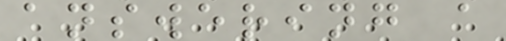answering a
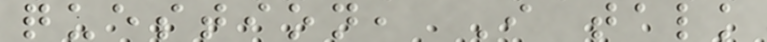question, I talk
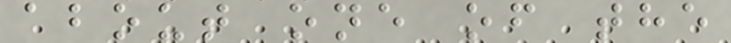about one of the
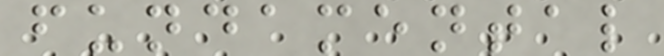fundamental
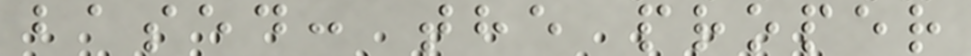based: the proper
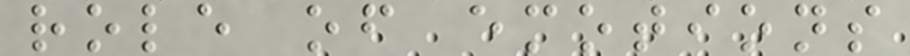role of emotions
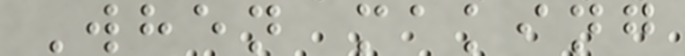When making
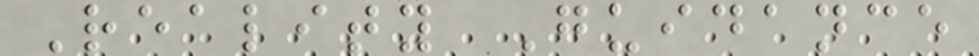Reality Guidance
